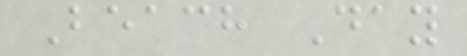Beach Day
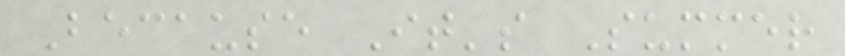Because It's Summer
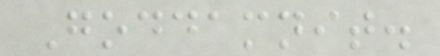Goddamnit.
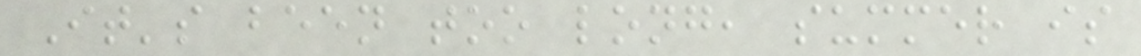It's been too long, summer is
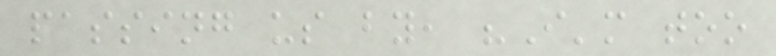passing us by, "I'm too
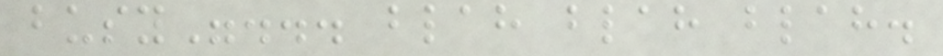busy"... blah blah blah.
